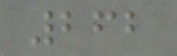262
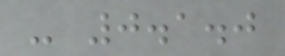- 0.1.0
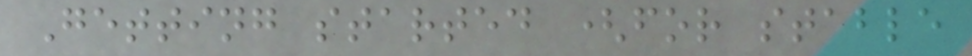Getting started (for stable
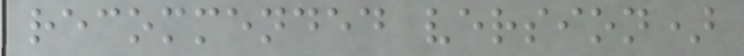recommended version)
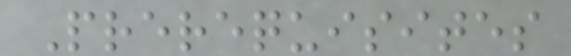Prerequisites
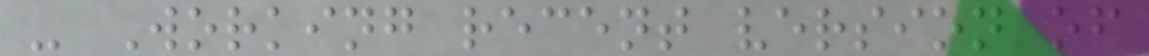- Working recent version of
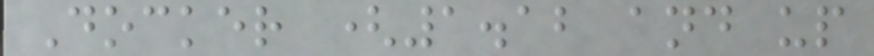Docker (1.12 and up
